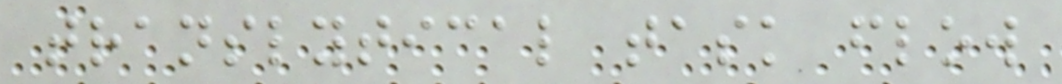translytical task flow
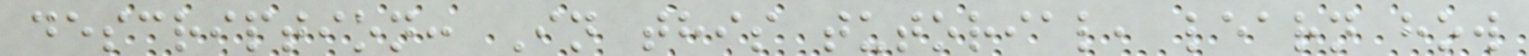description: In this tutorial, learn how
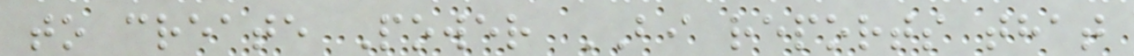to create Power BI reports that
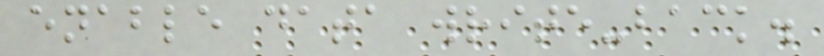enable data write-back.
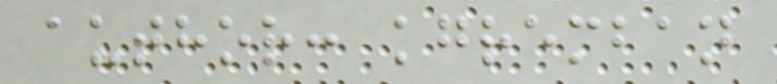author: kgremban
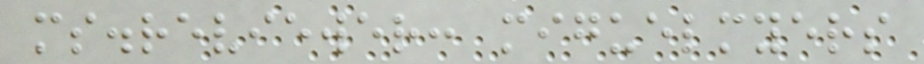ms.reviewer: miguelmyers
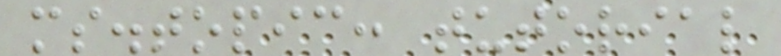ms.topic: tutorial
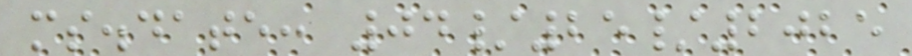ms.date: 04/25/2025
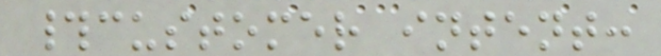#customer intent:
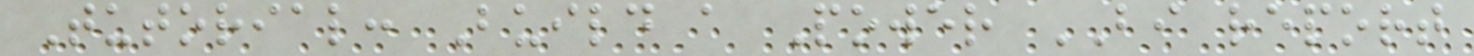Tutorial: Build a Power BI report
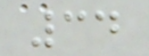34
